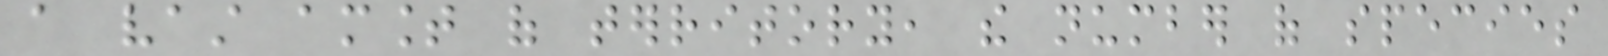a vast amount of territory, the number of species
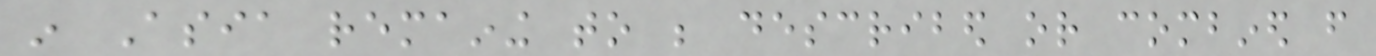in Asia remaining to be described or combined from
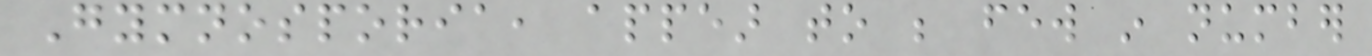Gymnosporia, appear to be few in number
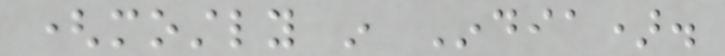(mostly in India).
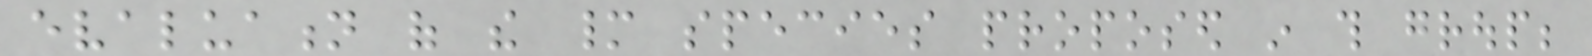evaluation of the many species proposed in this group;
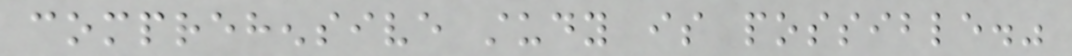comprehensive study is possible."
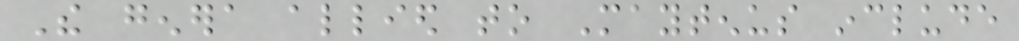The genera allied to Maytenus include
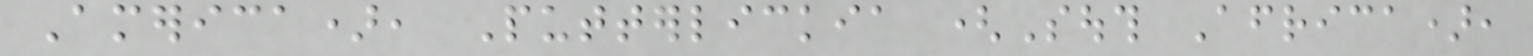America), Putterlickia (South Africa),
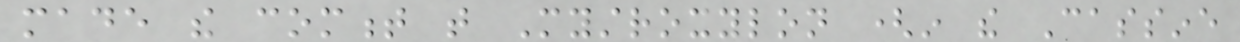made the comment that Mystroxylon (in the Cassine
